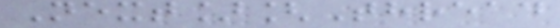Next][Thread
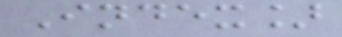Index]
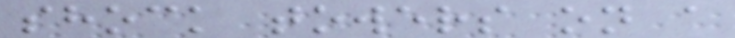shock towers on a
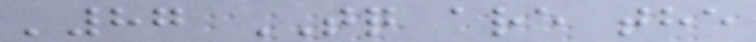'87 TQ are the
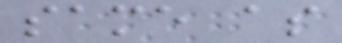same as
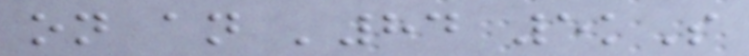on an '84 5kS
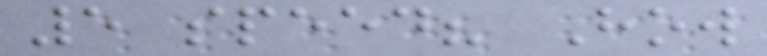5 speed? How
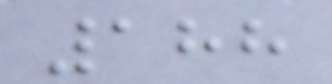188
